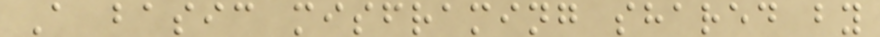A basic misframing shared by
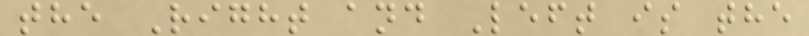the Right and Left is the
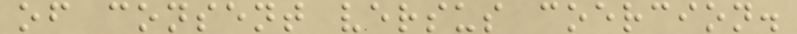of consent versus coercion.
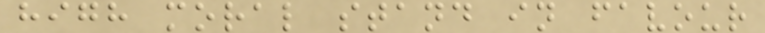high moral stand in favour
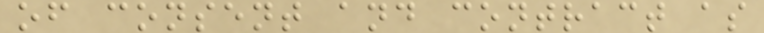of consent and contract as
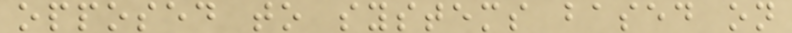opposed to systems based on
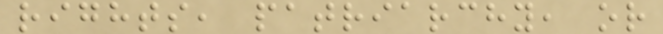rights, patriarchy, or
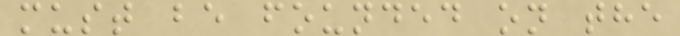must be founded on the
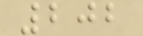202
